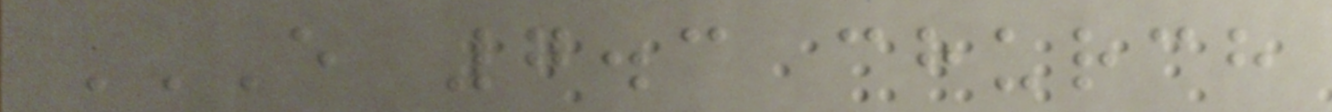E 7.3 CHURCH
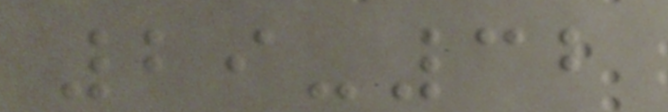29-32
